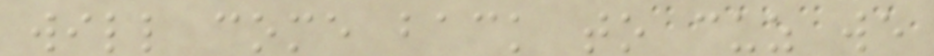will come back to cuz we
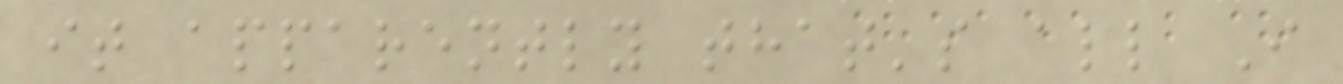it apparently that's all I
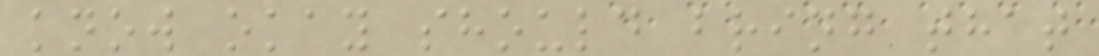know okay should bring that
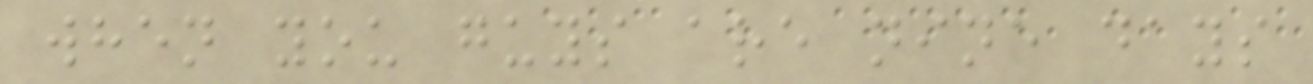when you guys are nine days
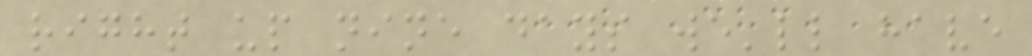right up nine days we'll have
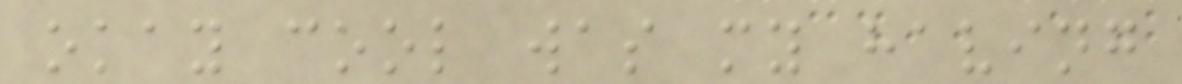okay cool was my having
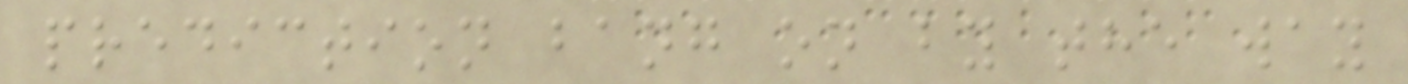prediction bang on by the way
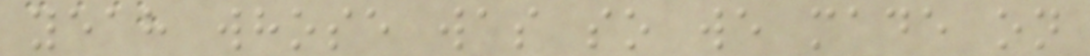yeah whose was so we made on
